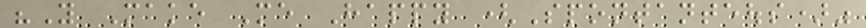"You Make Me Happy (Spontanteous)"
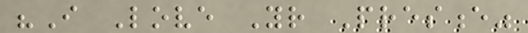"I Love Your Presence"
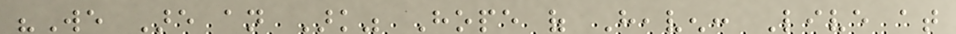"We Are an Ark" Hope of Heaven: Live at
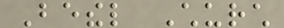Bethel Church
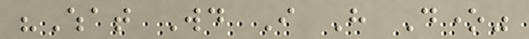"What Would I Have Done"
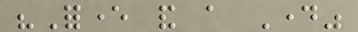"Forever and a Day"
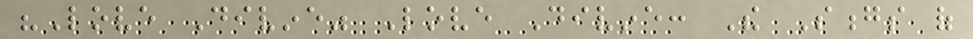"Love Divine" Love Divine: The Songs of
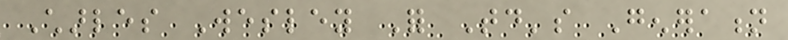Charles Wesley For Today's Generation
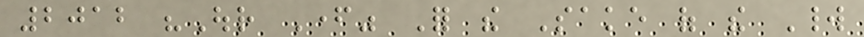2012 "Our Father" For the Sake of the World
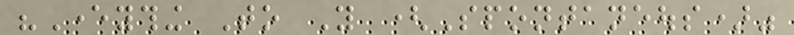"Everything To You (Spontaneous)"
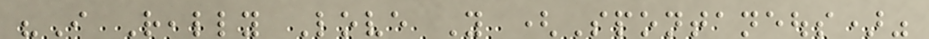"I Really Love You (Spontaneous)"
